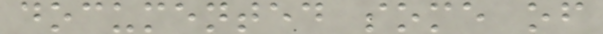documented some of
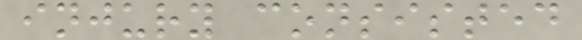injury consisted
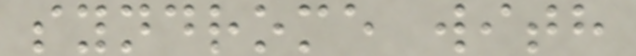syndrome with
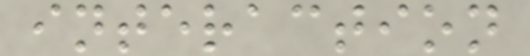interaction
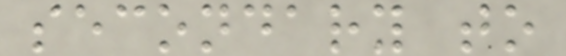secondary to
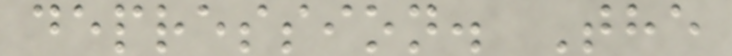depression. The
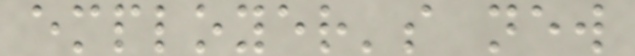employer's new
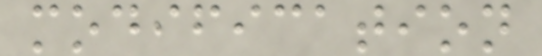modification
